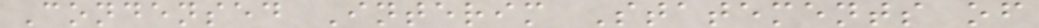Condensed Interim Statements of
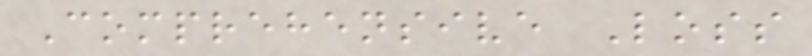Comprehensive Loss
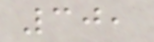30,
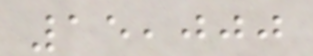15,000
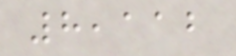8,112
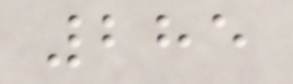285
